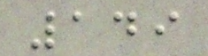149
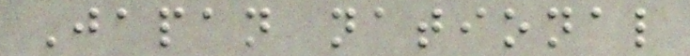Japan national
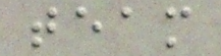team
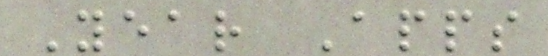Year Apps
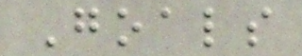Goals
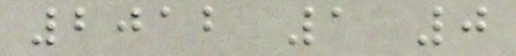2012 1 0
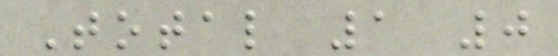Total 1 0
